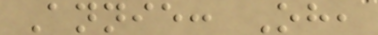Annie: Oh,
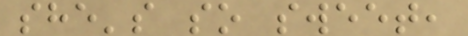she's so sweet,
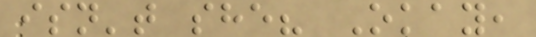isn't she? Okay,
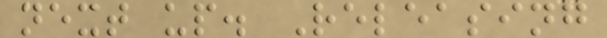next up. Releasing
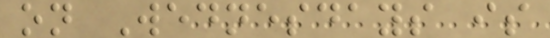on Wednesdays is
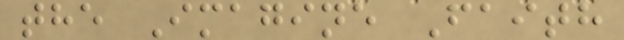the Imagine Faith
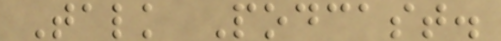Talk Podcast.
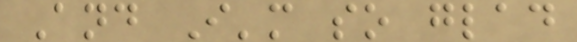And I'm so glad
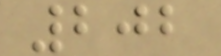202
